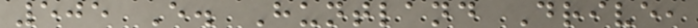505 E. Huntland Drive,
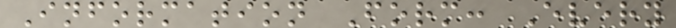Information Form: Every
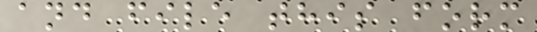and file this form
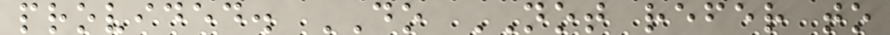provided. DO NOT refer to
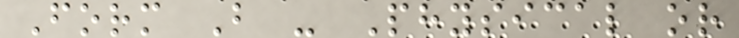Form B - Physical or
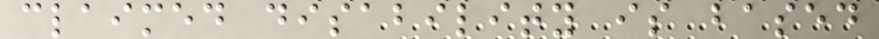claimed disability is based
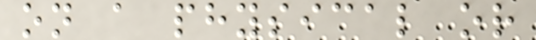on a physical or
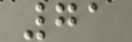71
